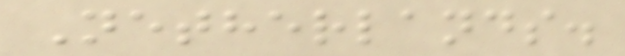Netherlands.
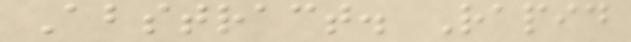Abstract. Rapid
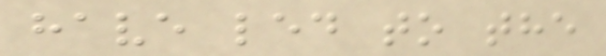have led to the
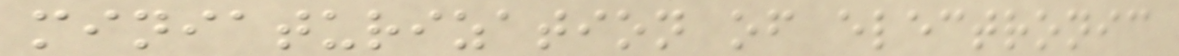miniaturization of electronic
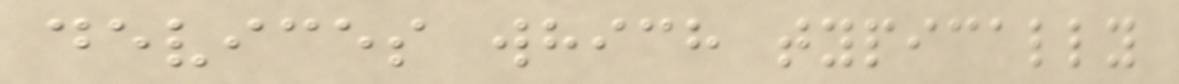devices which typically
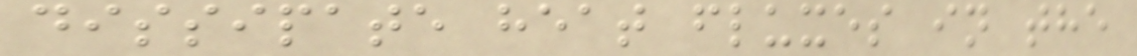dissipate heat fluxes in the
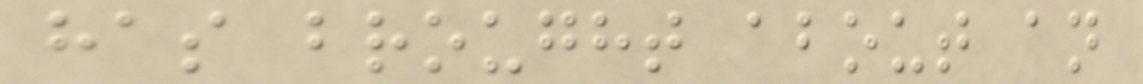has brought about an
